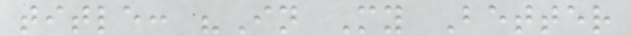title: "In My Better
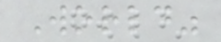World"
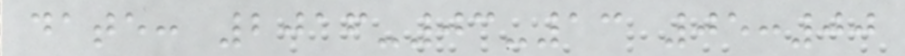date: 2016-03-13 05:00
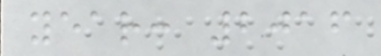year: 2016
